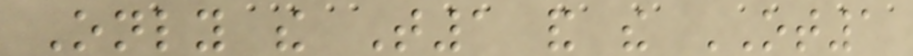Only the T1 and the OT1
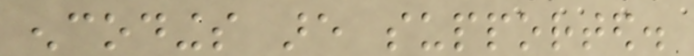encodings are supported.
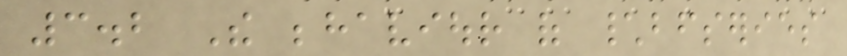3.2 The behaviour of \bfseries
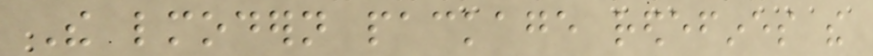The lmodern package redefines the
